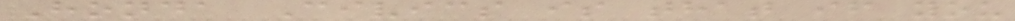Honda Civics is that if you
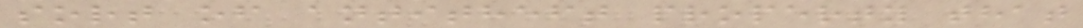sort of antitheft property that
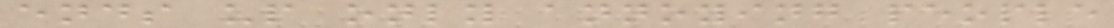ends up only annoying people
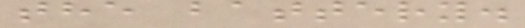the battery.
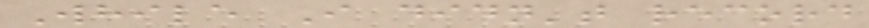While I didn't record
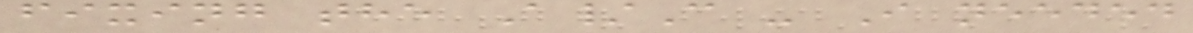fixing the A/C - I needed
